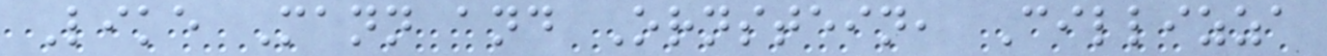Like Mann and Ornstein, Cillizza
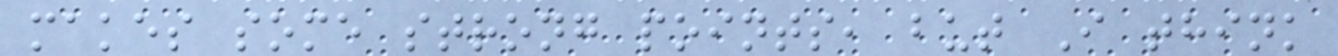makes some strong points, but I think
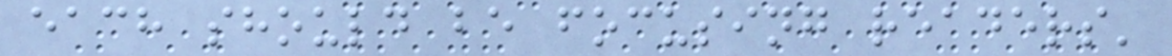each should be focusing readers'
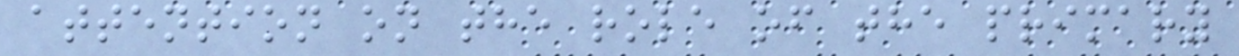attention on the role of the primary
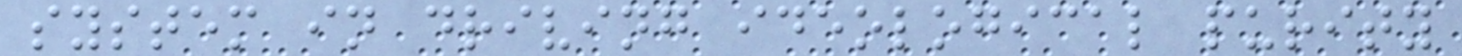system in driving ideological purity
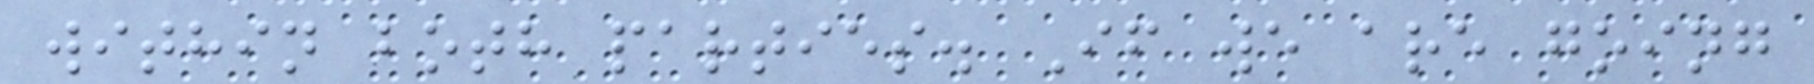within both parties. If we are going
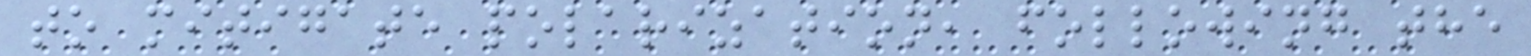to mitigate polarization, following the
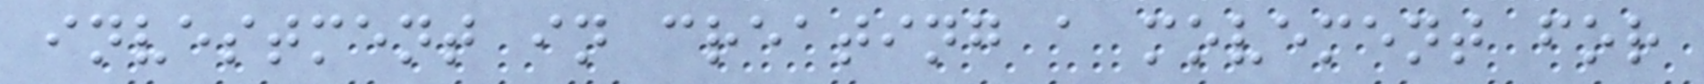investment in creating a movement for
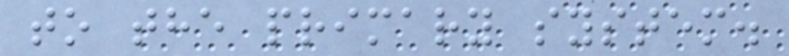to the primary system.
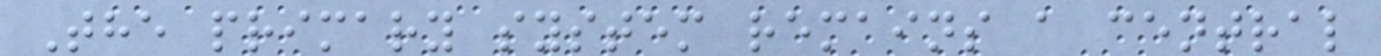The primary system remains a central
